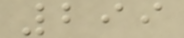299
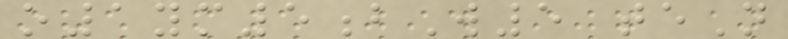o1ym5bW5 teN
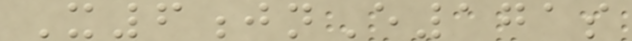X6jnE171s
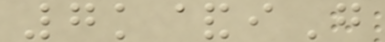7k&iG
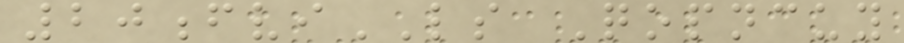20fviLS Qopncuy
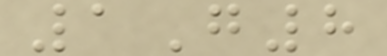1G8
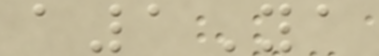a1Ya
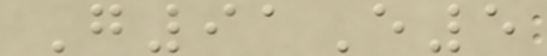G91E5
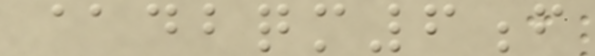@dbqm6f
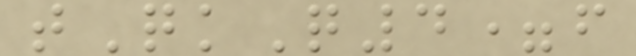tQkQ4=f
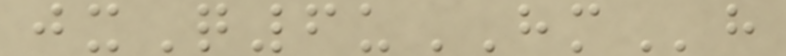jxQ6uHMh
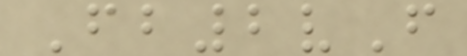Fb2vF
